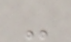-
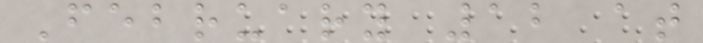February 12 at
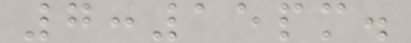7:15pm.
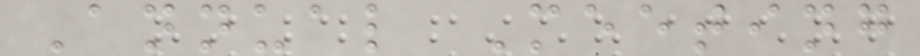Annual Meeting
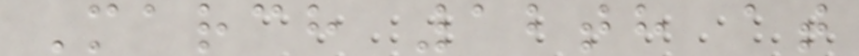March 12th at
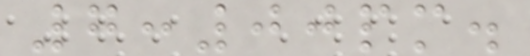7:00pm.
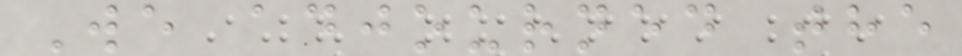We adjourned the
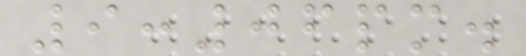9:06pm.
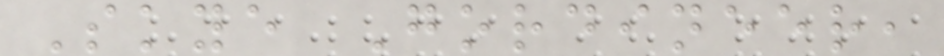Skye Gordineer,
